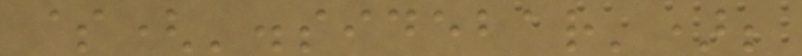$('.sidebar');
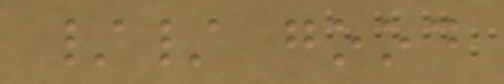// good
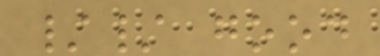// good
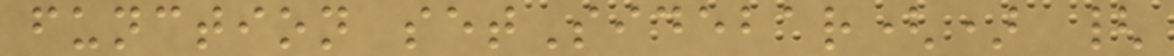function setSidebar() {
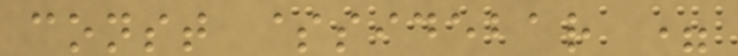const $sidebar =
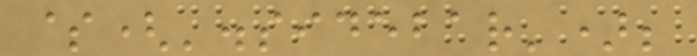$('.sidebar');
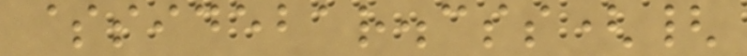$sidebar.css({
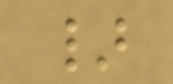}
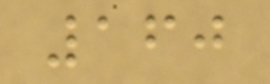160
